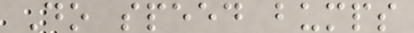Do speed bumps
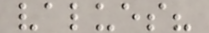values?
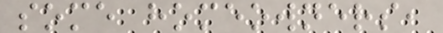some homeowners,
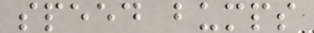speed bumps
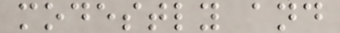modestly and
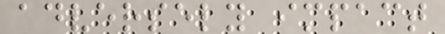adversely impact
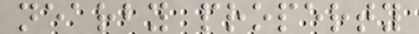nearby property
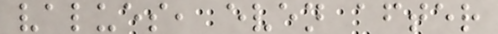values, even after
